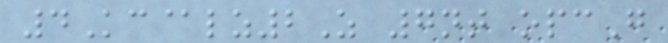4Kc@lz2Z 7nt opcG
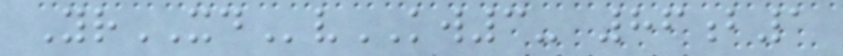YrXDvKW3- 86b1
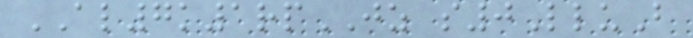AL7k1rpJZ s0LluB
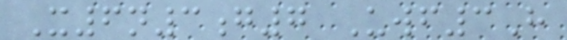X6n3g7 Uwf3H
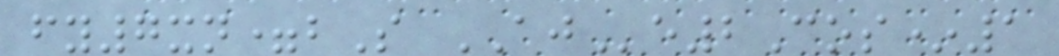fy7xn=bS AJe2Cos*1
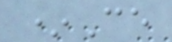*Ce
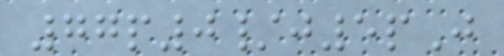77p0/j5pJ
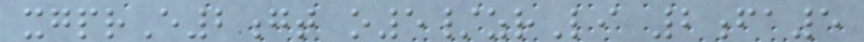xgprE2gt o5/zrLi 2fa5
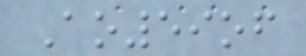Ao59of
